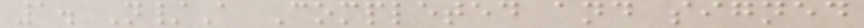1. N/A Completed and signed
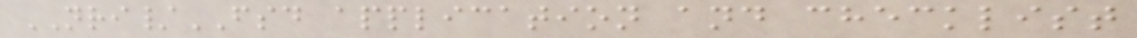NRI/FSD application and checklist
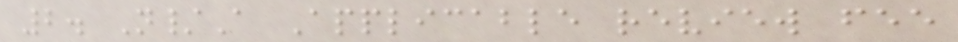2. N/A Applicable review fee
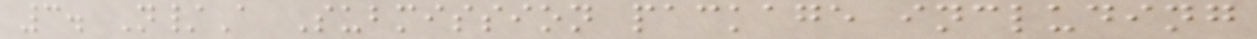3. N/A Submission package including
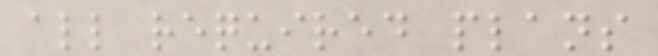all required plans
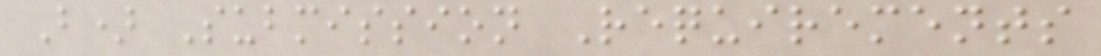B) Submission Requirements
